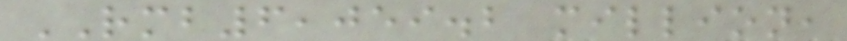RMB6,059.2 million,
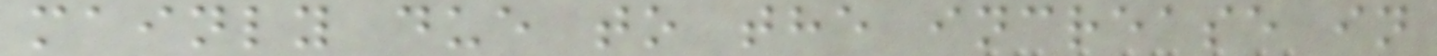mainly due to the increase in
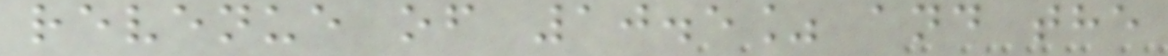revenue of 10.5% and the
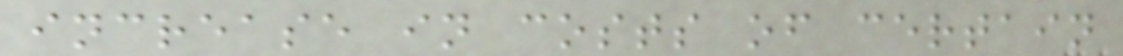increase in costs of certain
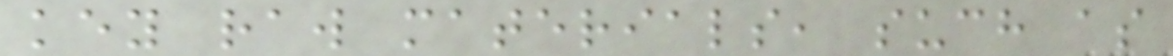key raw materials, such as
